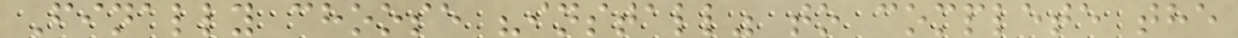Finally choose "install" to complete the
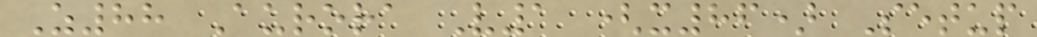Z88 Aurora V1 (x86) Setup
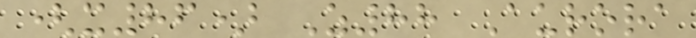(x86) Z88 Aurora
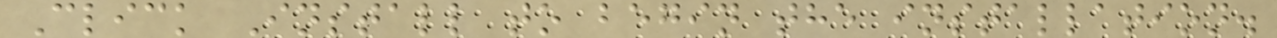Click Install to begin the installation.
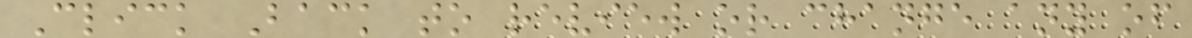Click Back to review or change any of
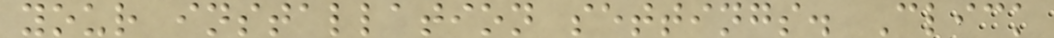your installation settings. Click
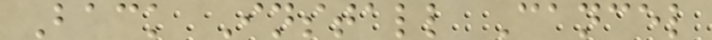Back Install Cancel
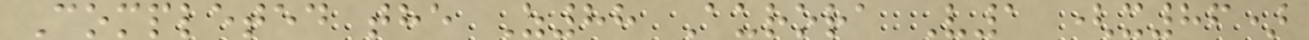Completed the Z88 Aurora V1 (x86)
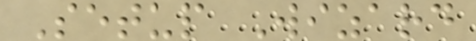Setup Wizard
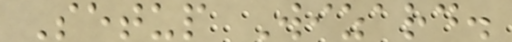Setup Wizard.
